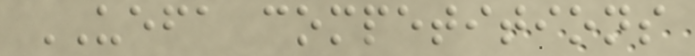UEFA competitions
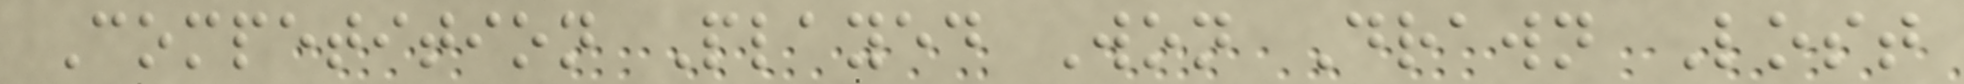Competition Played Won Drawn Lost
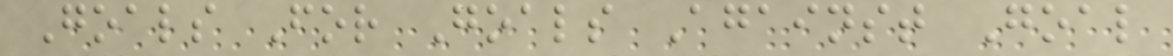Goals For Goals Against Goal
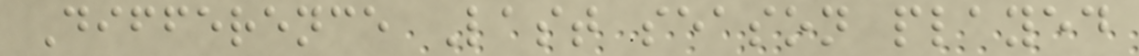Difference Last season played
